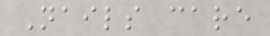Nails care
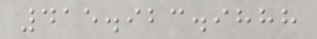415.923.9888
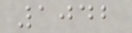1042
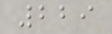229
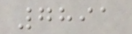7891
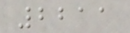2211
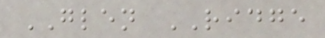GLEN RIDGE
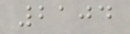2104
